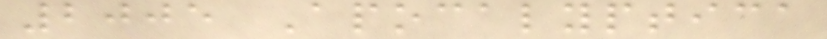2005 Apocalyptica
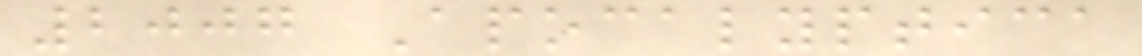2007 Apocalyptica
